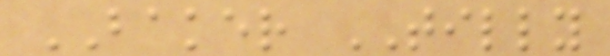BAKER TILLY
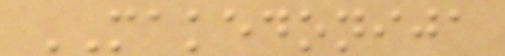MAKEDONIJA
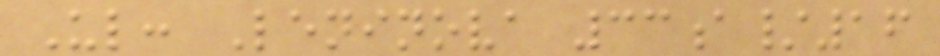Ul: Leninova 33a/16
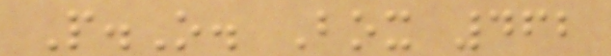P.O. Box 462
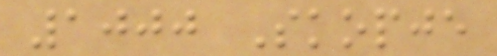1000 Skopje
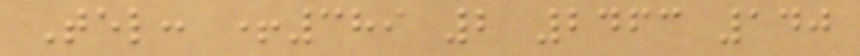Tel: +389 2 2463 140
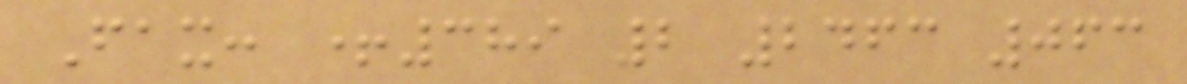Fax: +389 2 2463 063
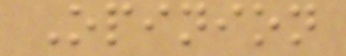Opinion
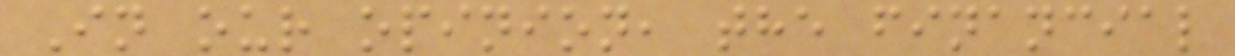In our opinion, the financial
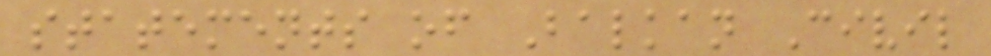statements of Balkan Civil
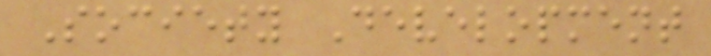Society Development
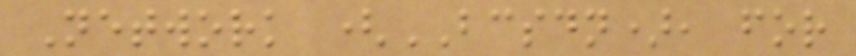Network (BCSDN), for
